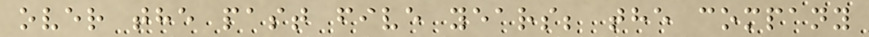over the past five years; the company
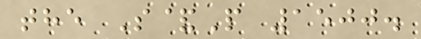the S&P 1500.
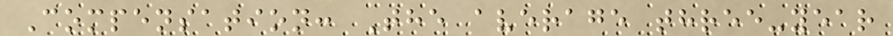Compensation: The average three-year
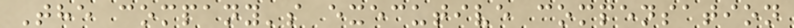The company's executive compensation
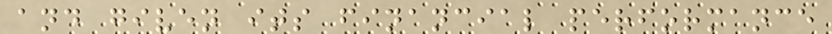and given its financial performance
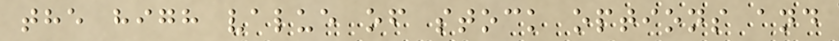the high value of stock options and
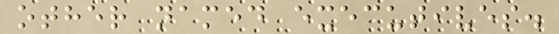other named executives.
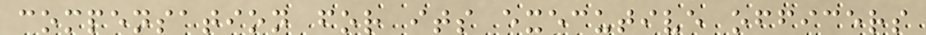compensation for its executive officers
